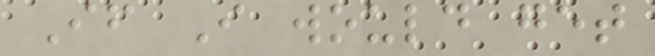If I would get
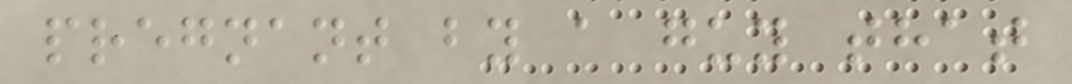pregnant by a guy that
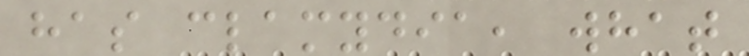has clamydia, what
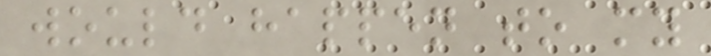would happen to my
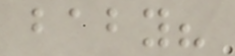baby?
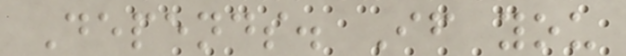Depends. If you
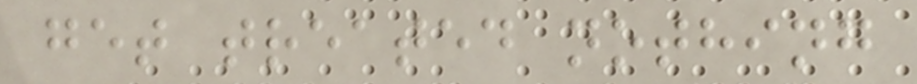get treated nothing
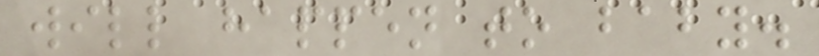will happen to baby.
